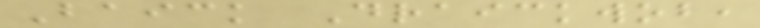Baick Draickwob,
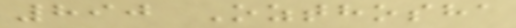890 Ozthosha
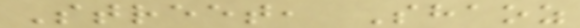Street, Shaoz
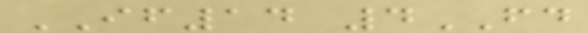IF14 4FD
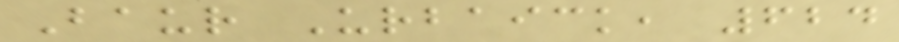Baur Urbaick, 624
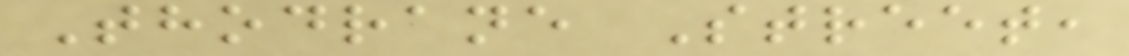Thodrane Street,
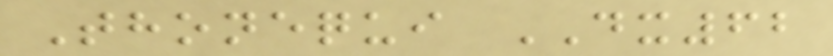Thonequi DX62
